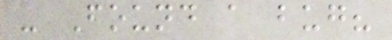- Found a bug?
